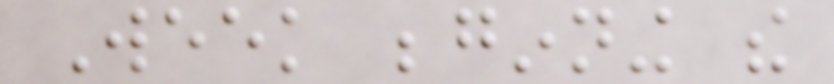Week beginning the
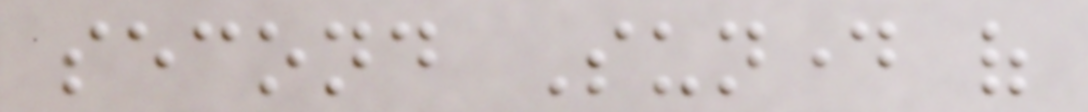second Sunday of
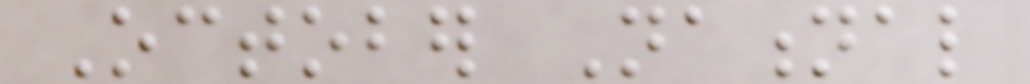October National
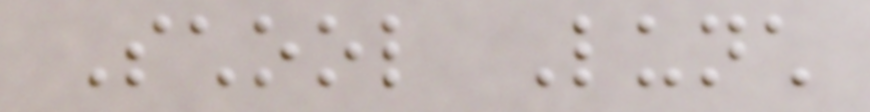School Lunch
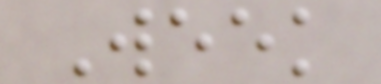Week
